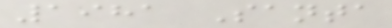1981 Santa
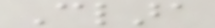Clara
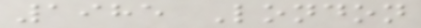1985 London
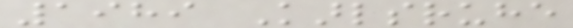1989 Karlsruhe
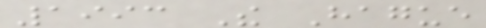1993 The Hague
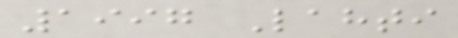1997 Lahti
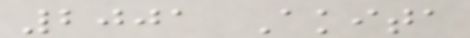2001 Akita
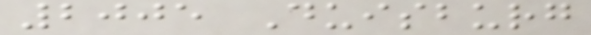2005 Duisburg
